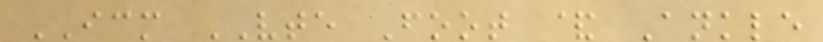ICM VTE Foot & Ankle
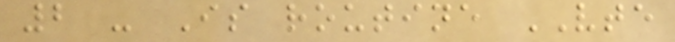2 - Is routine VTE
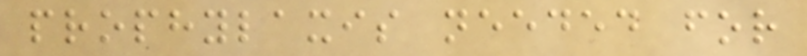prophylaxis needed for
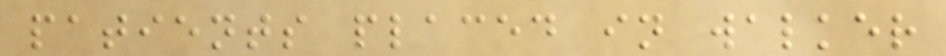patients placed in walker
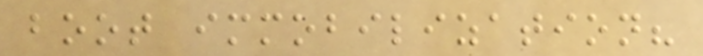boot immobilization?
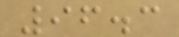96.3
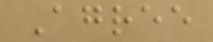Agree
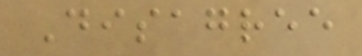Disagree
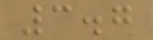3.7
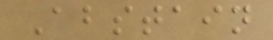Abstain
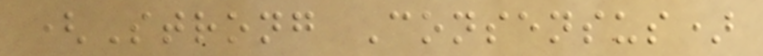(Strong Consensus)
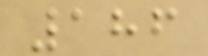186
